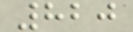820
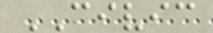CIVIC
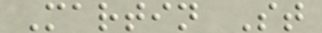Martin St
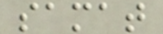samat
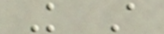K A
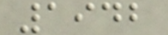1942
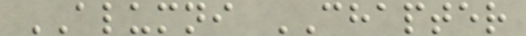ALUMNI CHAPTER
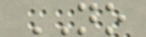NO
